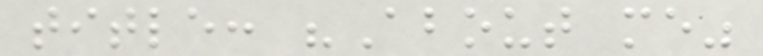title: "About me"
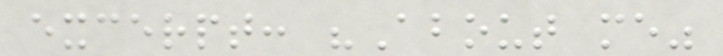excerpt: "About me"
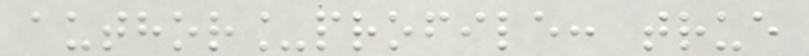author_profile: true
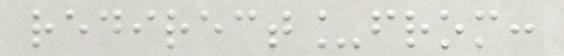redirect_from:
